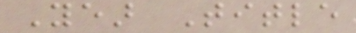Year Title
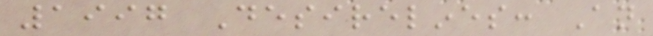1997 Desirelines: An
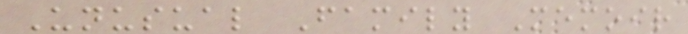Unusual Family Memoir
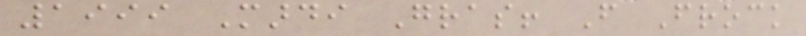1999 Mardi Gras! From Frock
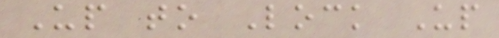Up to Lock Up
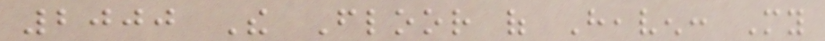2000 The Floor of Heaven: My
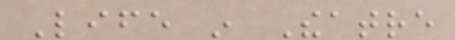Life in Theatre
